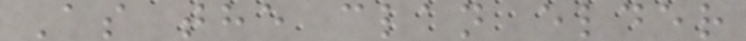As the clan elder
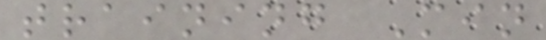training Min
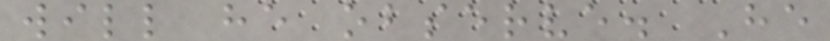will he observe. He
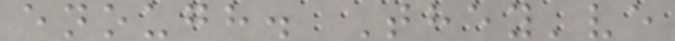enough. They've
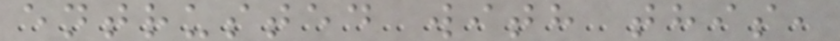entrusted with this,
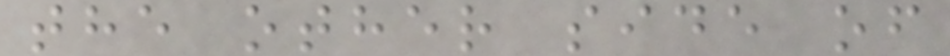the other side of
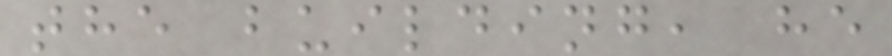the building, he
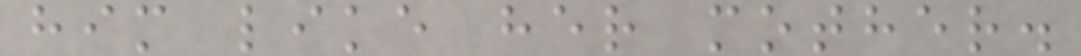him like her mother.
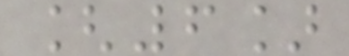[6]
